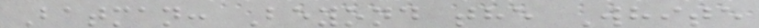Batman: Beyond the White
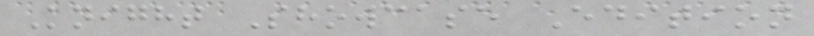Knight Showcase Edition
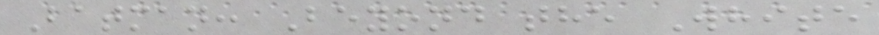Batman: Beyond the White
